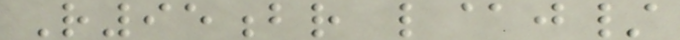R95br l@j/
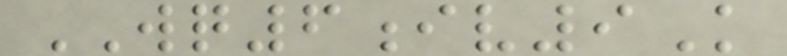WQ6iv9K
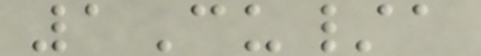1Cu/a
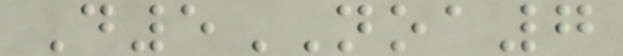D5NOA7
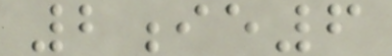2ie6
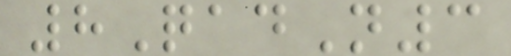8QadN3
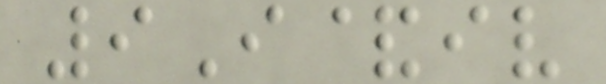9I&iv
